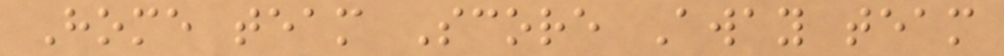Home team Score Away team
